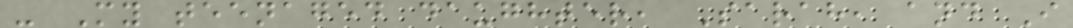- My teenaged daughter, Sarah, and I
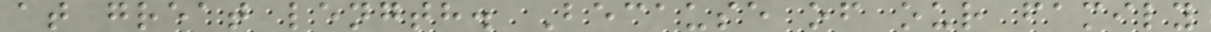at great length. Because of our family
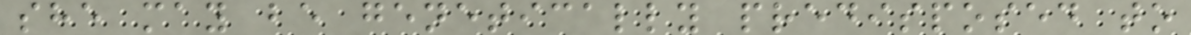she may be genetically predisposed to
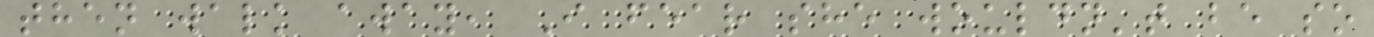then walk away, I fear she wouldn't be so
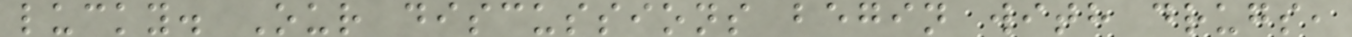lucky. Our discussions begin with drugs,
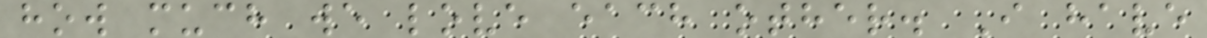how much we love each other. I have
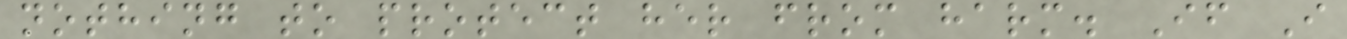nothing to protect her from harm. If I
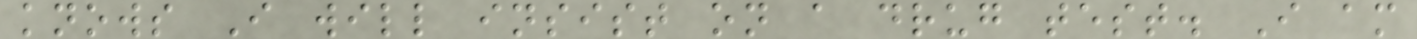knows I will insist on a drug test. I am
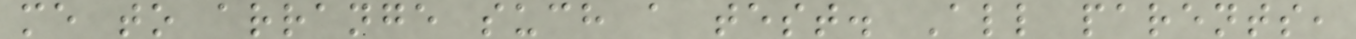me to arrange such a test. All parents,
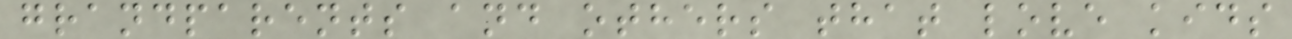grandparents and others that love kids
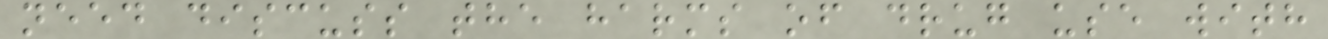need discuss the harms of drug use with
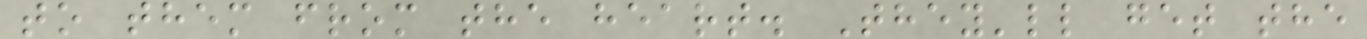to them from the heart. They'll get the
